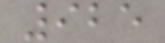925
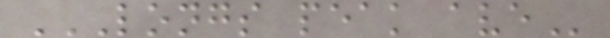LONGS PEAK AVE
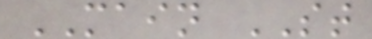MAIN ST
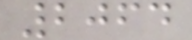2064
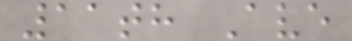11th Ave
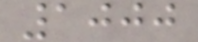1000
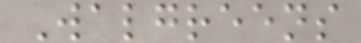Walgreens
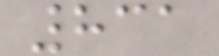831
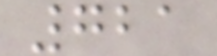721
